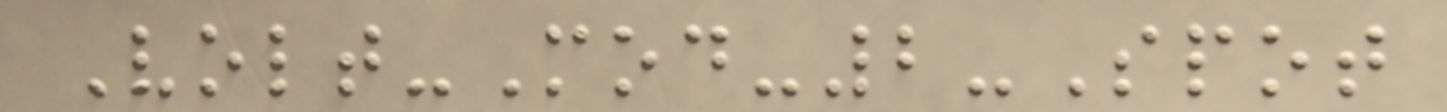Volt-Mod-2-Spot
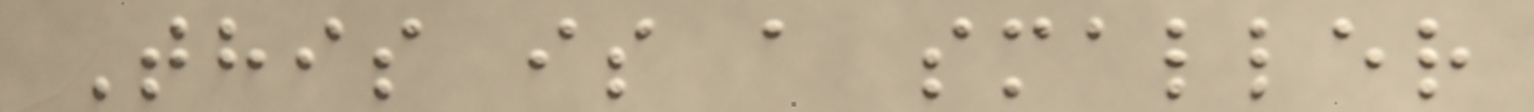This is a smaller
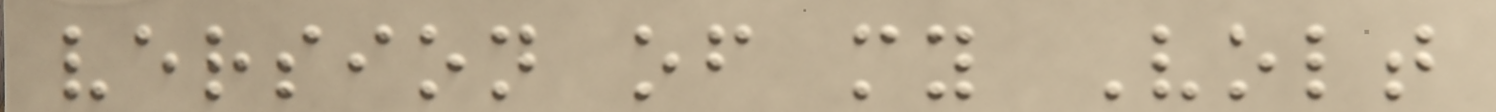version of my Volt
